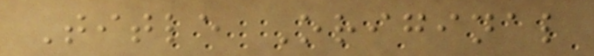Title Original
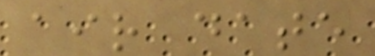air date
